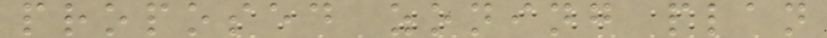proposed zoning plan
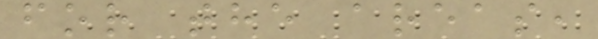for the areas,
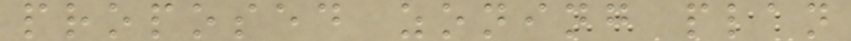proposed zoning plan
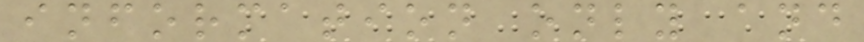information only and
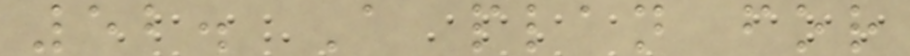52. A plan for
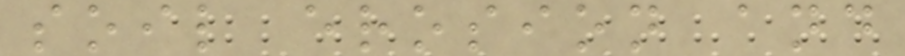soil erosion and
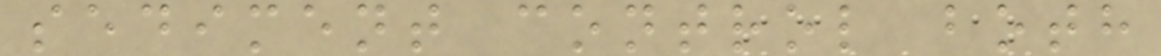sediment control both
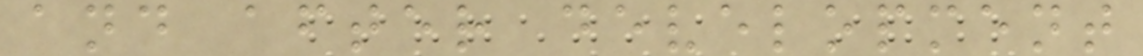and after development
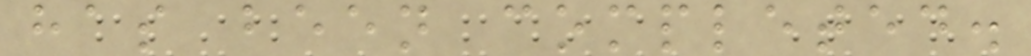has been completed.
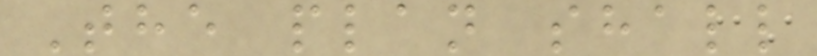The plan shall
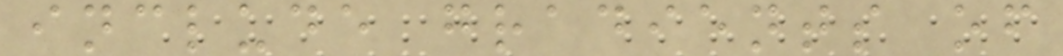include gradients of
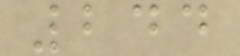244
